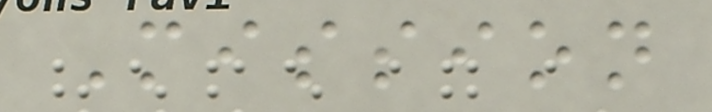Mission
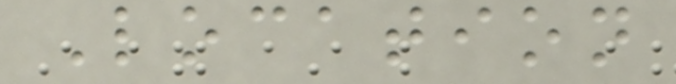Location
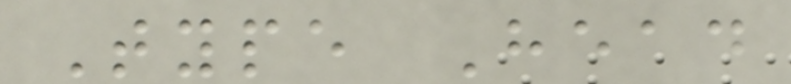Type Head
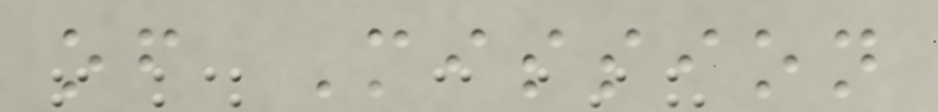of Mission
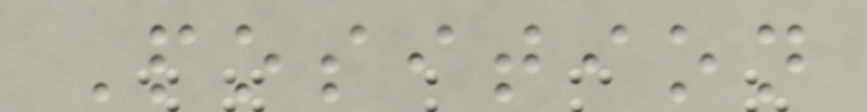Position
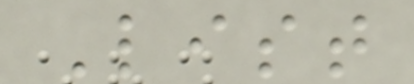List
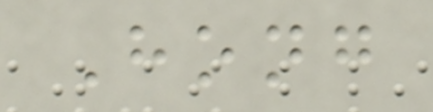Hong
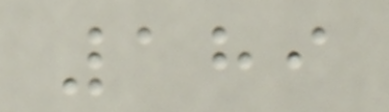189
